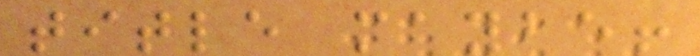title maybe!
